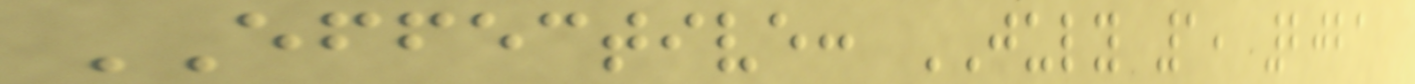EFFECTIVE: JULY 1, 2021
